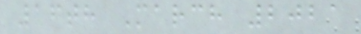16th March 2021
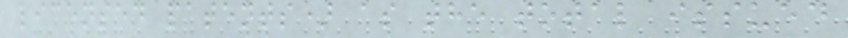licensed patents) as the total issued
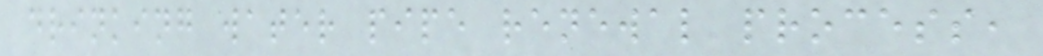drinking water pipe renewal process,
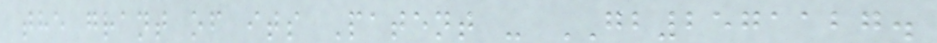the grant of its Patent - GB2571127.
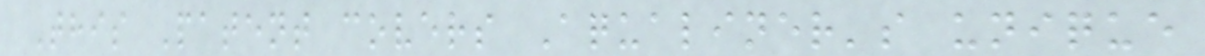This Patent covers Aqualiner's unique
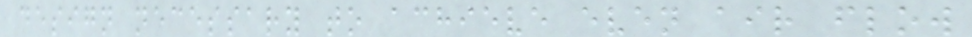design necessary to achieve even air flow
